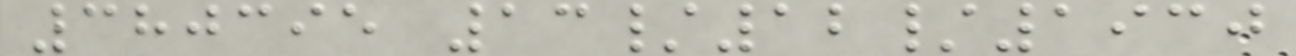380395 13/12/1930
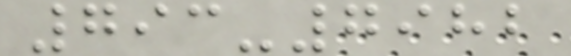793-7982
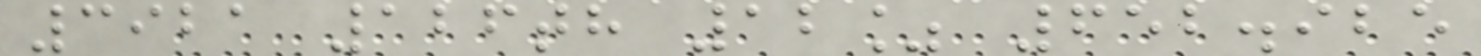3921 126th 12% 652.925
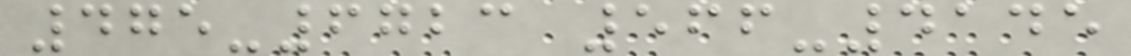475-6723 566-4145
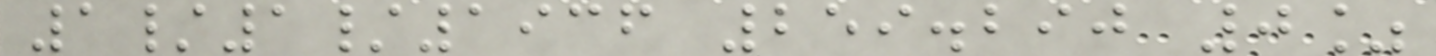1/1/1936 259.290 0%
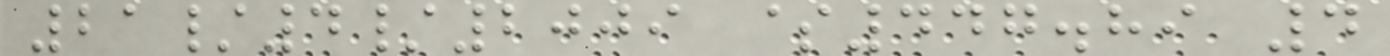21/4/2009 $447.89 4
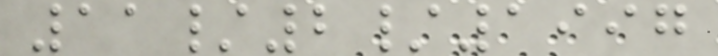11/2/1997
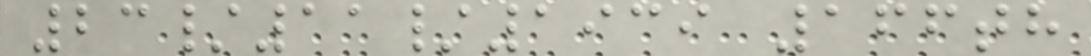23/11/1939 166th
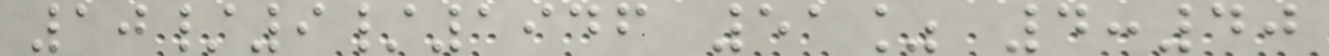10/9/1946 51% 4:40
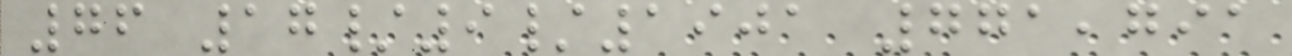76 17/9/1901 771,791
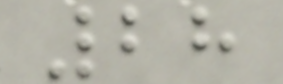28
